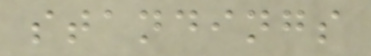standings
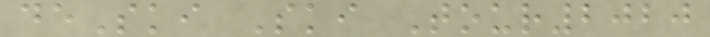deSki Ski Tour2020
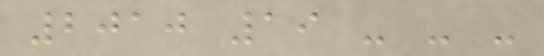2010 19 - - -
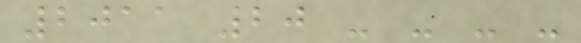2011 20 - - - -
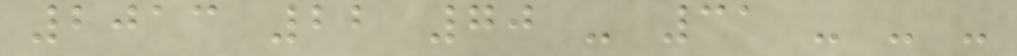2013 22 70 - 31 - - -
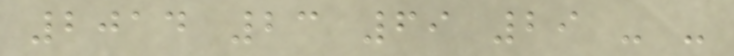2014 23 69 29 - -
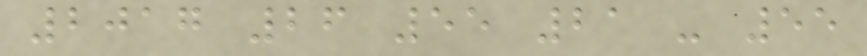2017 26 55 21 - 55
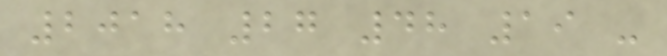2018 27 48 19 -
